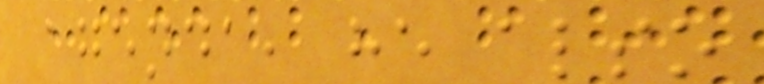agenda, he also
